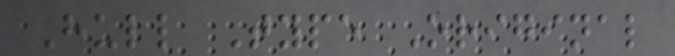Hull Type Original
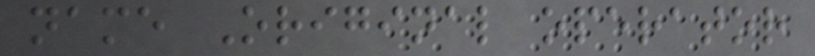name Original operator
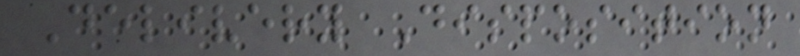Delivery Disposition
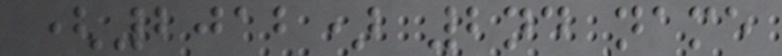(2012) 2nd name
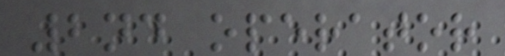2nd operator
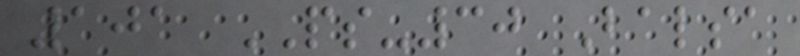101 PS-30 Balsa
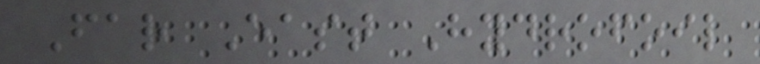Far East Hydrofoil
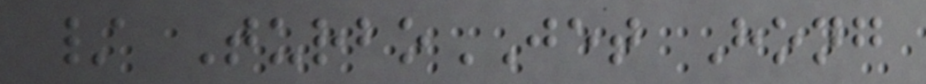/ TurboJET Hong
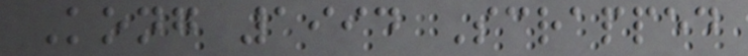Kong 1994 Scrapped
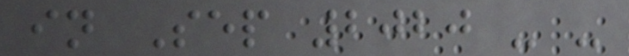in Sep 2020 - -
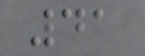41
